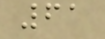61
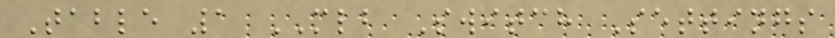Table 1 MLB Switch Settings
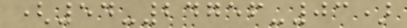(54-24756-03)
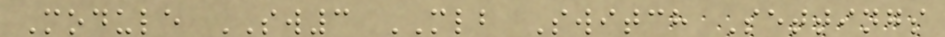Module SW3 MLB Switch Settings
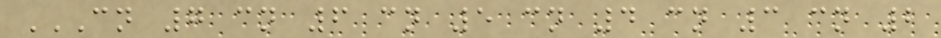CN 7 CN 6 CN 5 CN 4 CN 3 CN 2
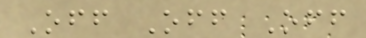Off Off Off
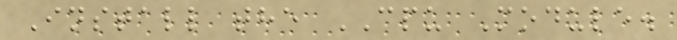Install the CPU Module.
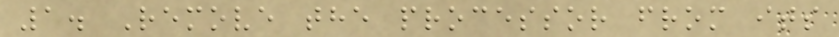1. Remove the processor from its
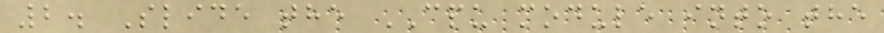2. Slide the CPU module into the
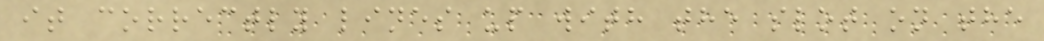it correctly lines up with the slot on the
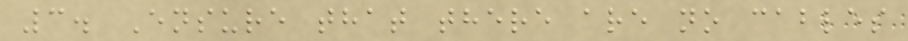3. Ensure that there are no cables
